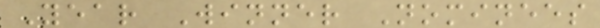Year Winner Nominees
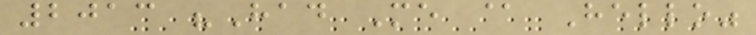2013 "Had Me @ Hello"
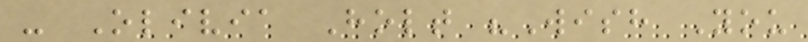- Olivia Holt "Wish You
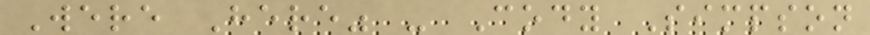Were Here" - Cody Simpson
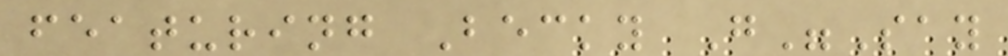featuring Becky G"Say
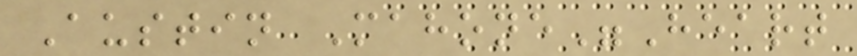Austin Mahone"Heart
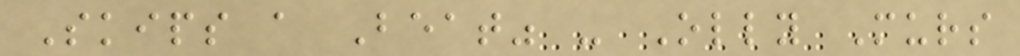Skips a Beat" - Olly Murs
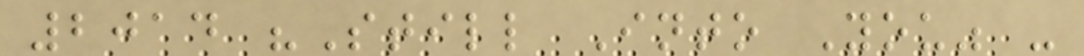2014 "Still Into You" -
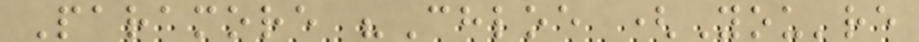Paramore "Chloe (You're
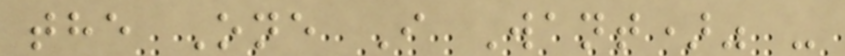the One I Want)" -
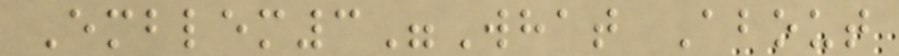Emblem3"What About
